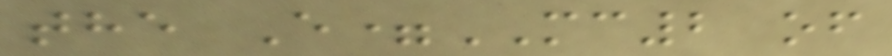the E=MC2 of
